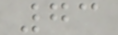73
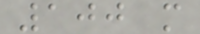100 m
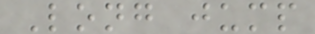Long jump
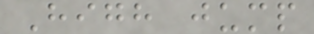High jump
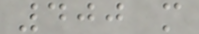400 m
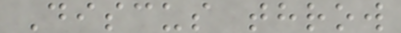Discus throw
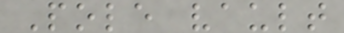Pole vault
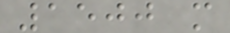1500 m
